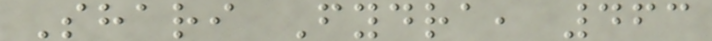Shari Fydra, 463
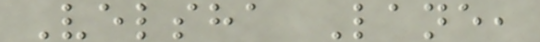Velsha Lane,
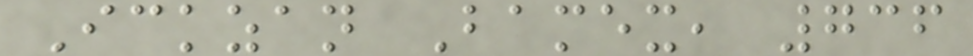Ickzan Bamex, 736
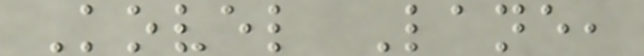Kovel Lane,
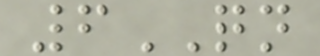6QN
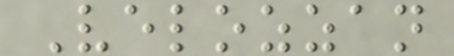Velozzan
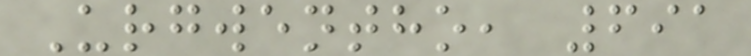Urgwentho, 691
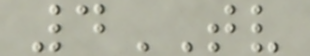4TV
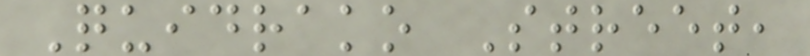Quidrako Street,
